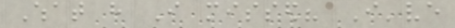What have I missed? I've
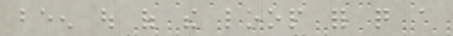been out of the loop for quite a
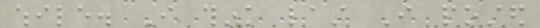while. I think last I posted
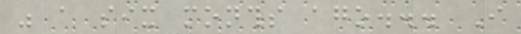was a six months ago... I
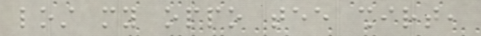lost my oppo tee shirt,
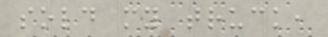sold my truck,
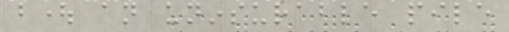bought an uninsurable pile
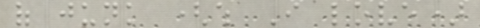of junk (which I love)
